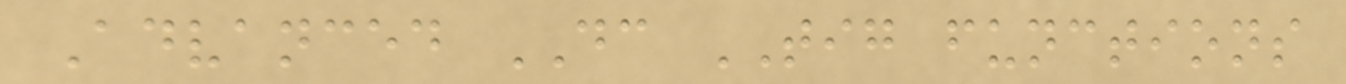Advanced DC TIG functions
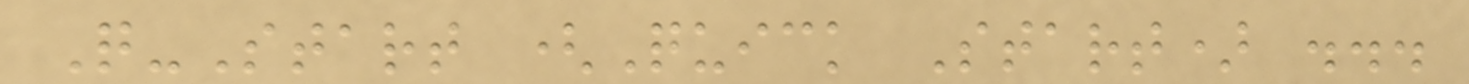Q-Start (Quick Start) ...
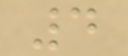4
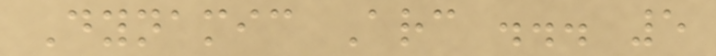Dynamic Arc ... 5
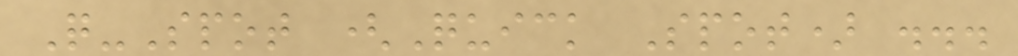Q-Spot (Quick Spot) ...
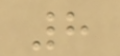8
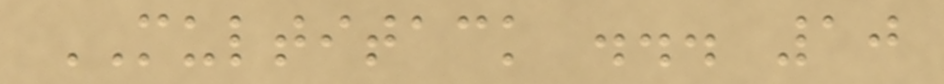MULTITACK ... 10
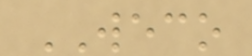WECO
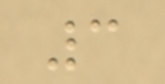3
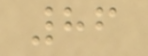86
